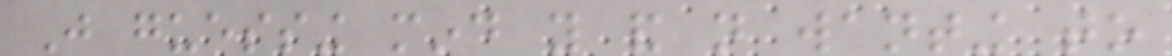Just guessing mind you and not wanting to
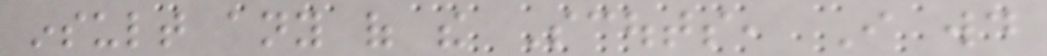insult any of the Scouts, I would
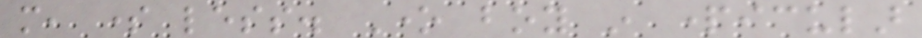more, some less. One boy in particular
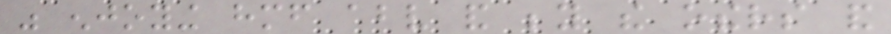was enjoying himself above and beyond the others and
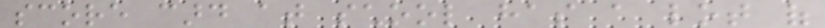score card at school has a lot of
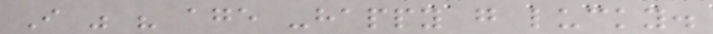I was his age -happy go lucky.
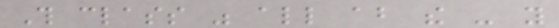This class was all about the - you
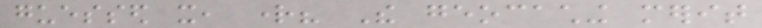guessed it, right? The geocaching merit
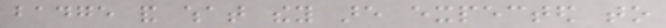badge and what they are expected to
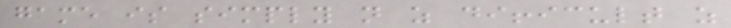game is simply not as difficult as
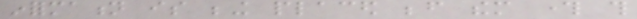information is being placed before them through this
